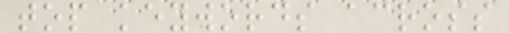top keywords across
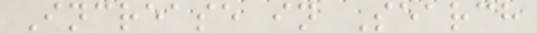Increase in Search
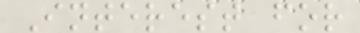Interest for
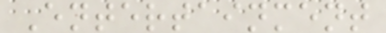Entertainment
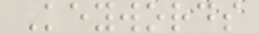Keywords
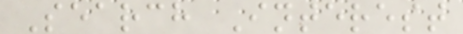Search Interest
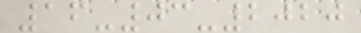16-03-2020
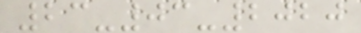23-03-2020
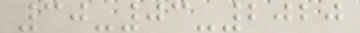30-03-2020
